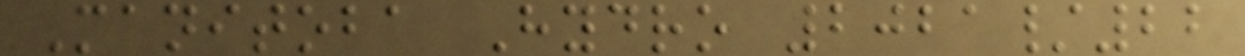Manitoba Hydro 2021/22
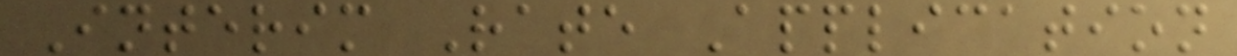Interim Rate Application
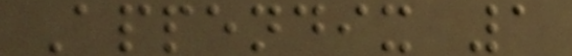Appendix 1
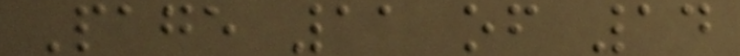Page 11 of 14
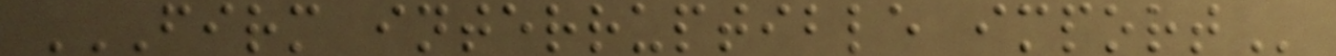FIRM INTERRUPTIBLE IMPORT
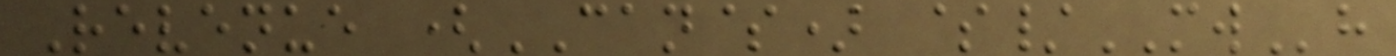Revenue (CAN$) $/MWh
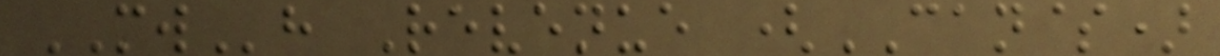MWh Revenue (CAN$)
